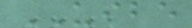UIBE
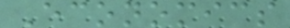Economics
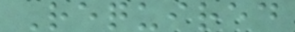Required
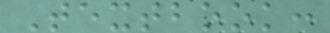Textbook:
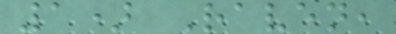1) Raven,
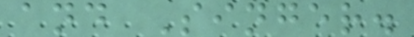and Singer.
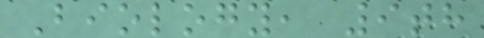Biology, 9th
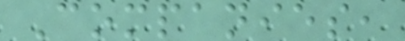Companies,
